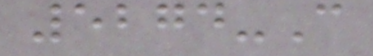5274-C
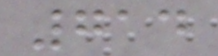714
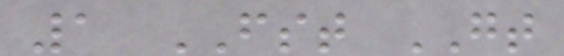1 FST GT
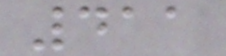411
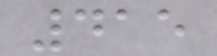415
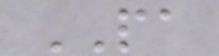PA
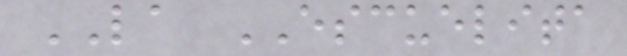LA ESCUELITA
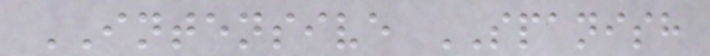INTENSIVE SPANISH
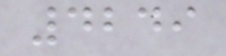4249
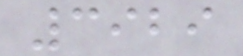3929
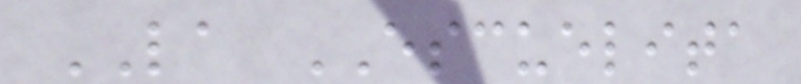LA ESCUELITA
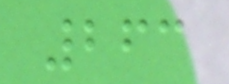263
